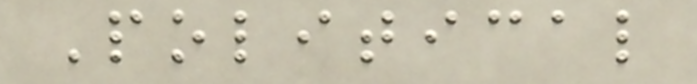Political
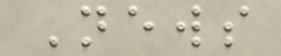News
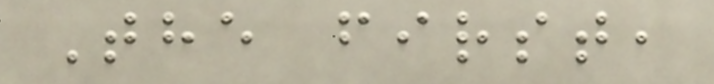The first,
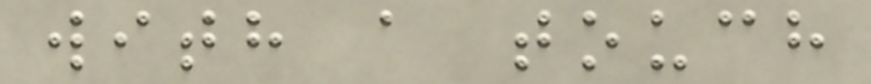with a touch
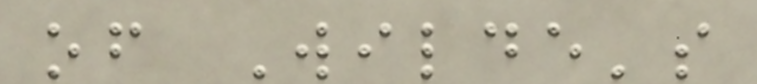of Wilde's
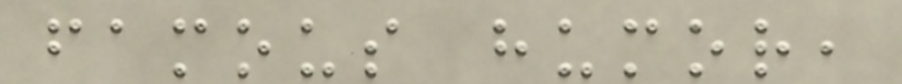famous humor,
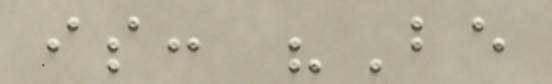is: "Be
